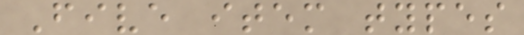Five item types
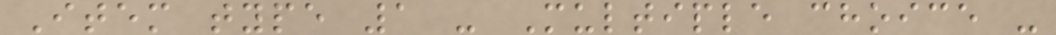Item type 1 - Multiple choice -
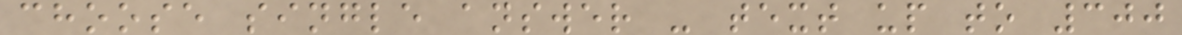choose single answer - text up to 300
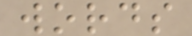words
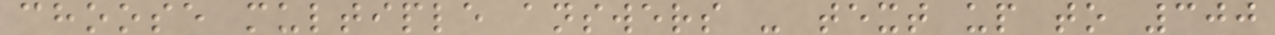choose multiple answers - text up to 300
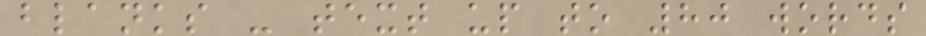blanks - text up to 80 words
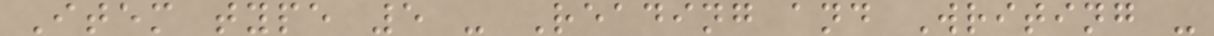Item type 5 - Reading and Writing -
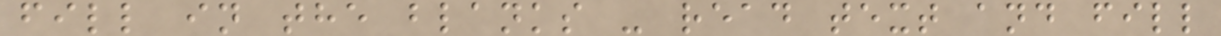fill in the blanks - read text and fill
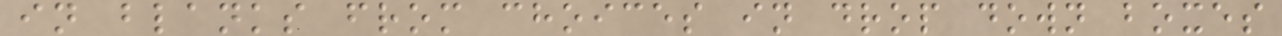in blanks from choices in drop down boxes
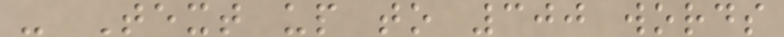- Text up to 300 words
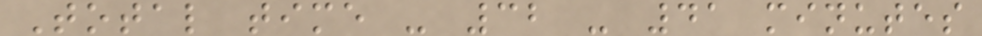Total time - 32 - 41 minutes
